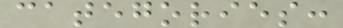categories:
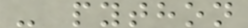- python
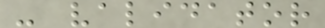- validator
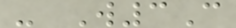- W3C
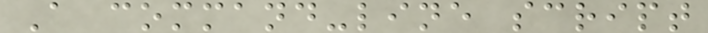A command-line script
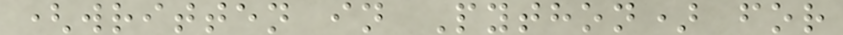(written in Python) for
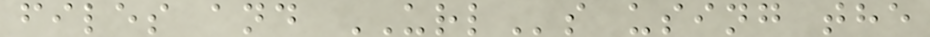files and URLs using the
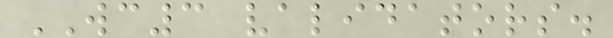WC3 validators.
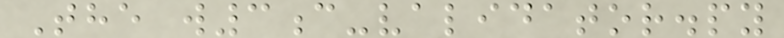The w3c-validator.py
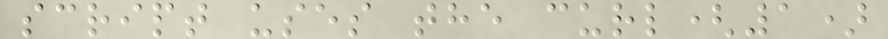script uses the curl(1)
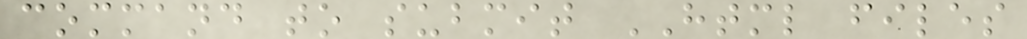command to submit HTML files
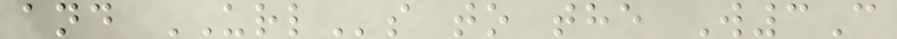and URLs to the W3C
